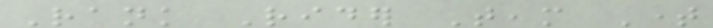Rank Rider Team Time
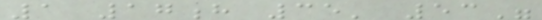1 17h 35' 53"
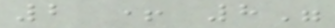2 + 8"
